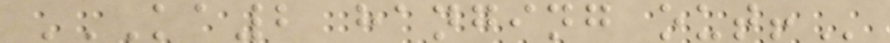KA2 HANGING OUT!
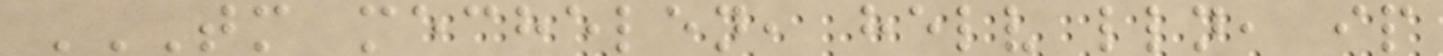TM MECHELEN, HELV LLN, IP
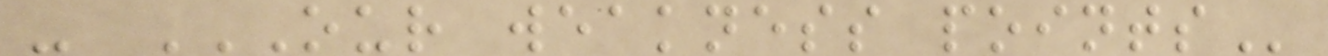- OUR WEAKNESS POINTS
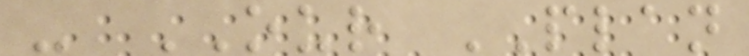- OUR PLAN
